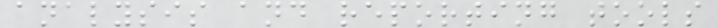analysis and reporting tools
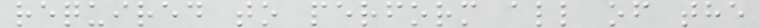required to perform all of the
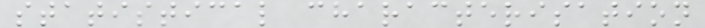statistical characterisation
